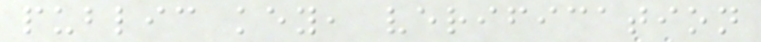public key, verification
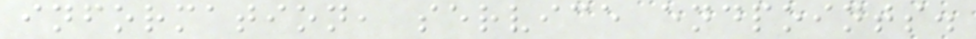information, service endpoints.
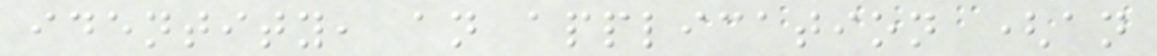identity, an application (an
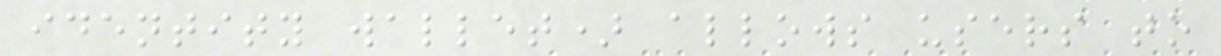identity wallet) allows users to
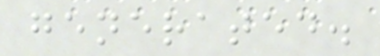generated.
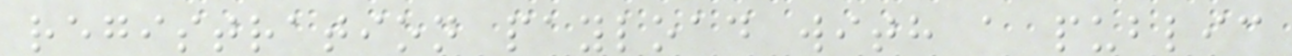registration payload with a public
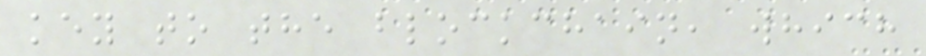key to the blockchain, which
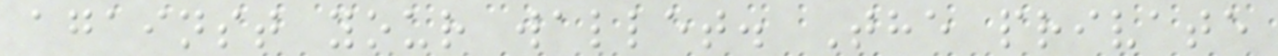against your wallet. The private
